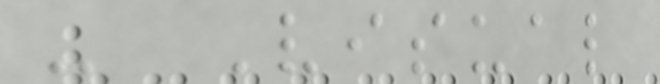- Visual
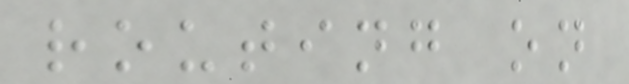routing on
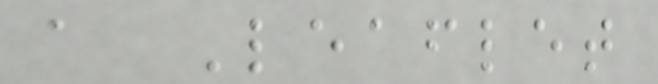a Leaflet
